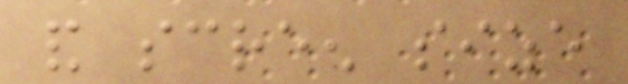and screen size
